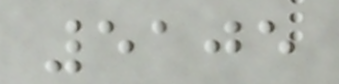5105
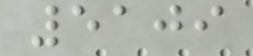5109
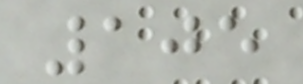105
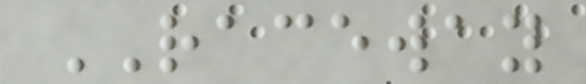RACEWAY
